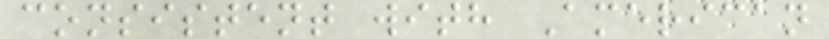consistent with American
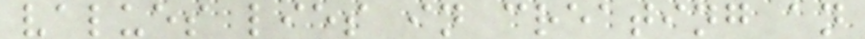values lies in creating an
